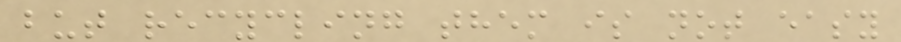but recycling them is not easy
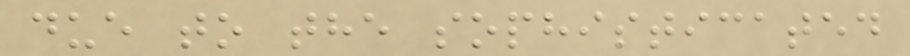due to the sophisticated
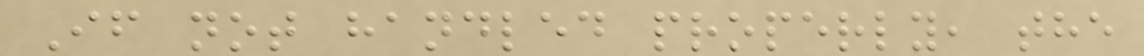If not handled properly, the
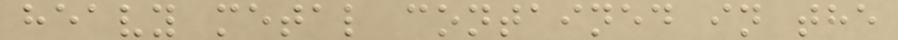heavy metal contained in the
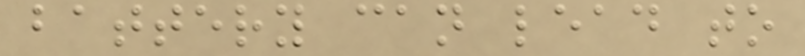battery can lead to
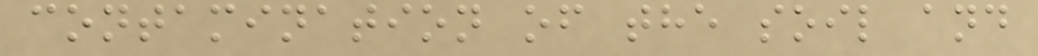contamination of the soil and
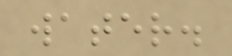water.
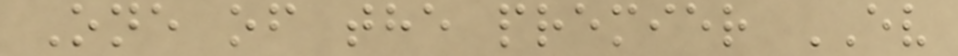One of the premier EV
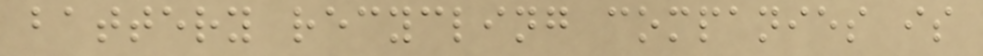battery recycling companies is
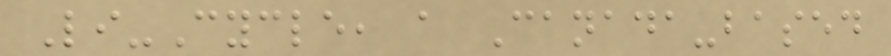Li-Cycle, a Canada-based
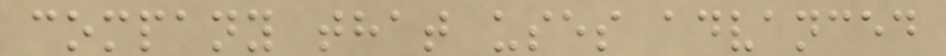company that uses advanced
